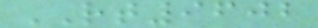RT9602
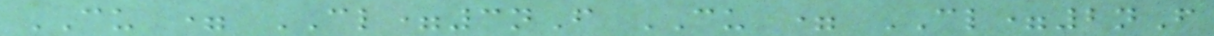CU = CL=3nF CU = CL=2nF
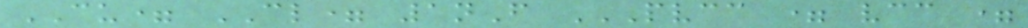CU= CL= 1nF PVCC = VCC =
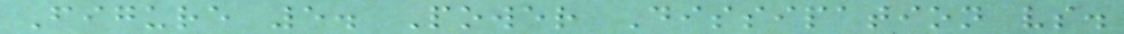Figure 5. Power Dissipation vs.
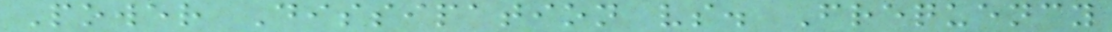Power Dissipation vs. Frequency
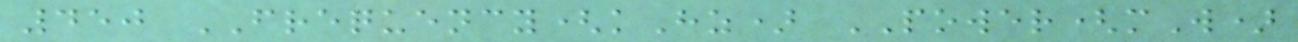450 FREQUENCY(kHz) POWER(mW)
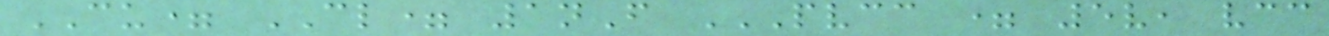CU= CL= 1nF PVCC = 5V, VCC
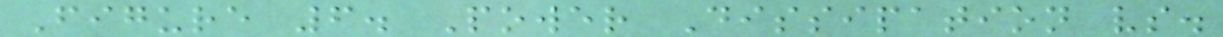Figure 6. Power Dissipation vs.
